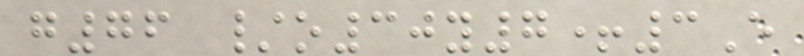g76 /o30y7+3E
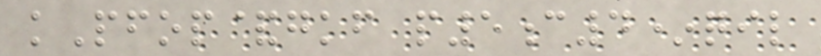kPfop&gkf p5c4*qil
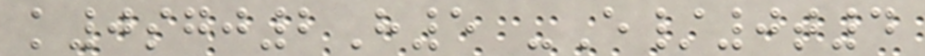k0sgj2H5 -E/0t4
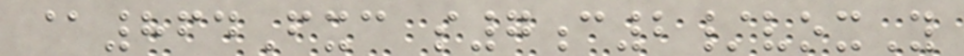@864Fxc s7c2/voxY
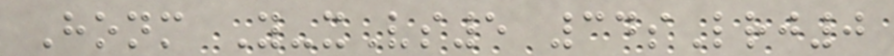Honm Y-xVs5 34sLrj0
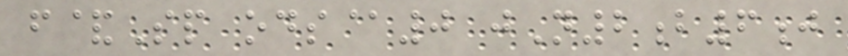f&Sp ods@0 jN2b6j
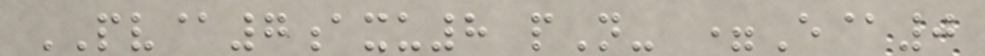PV@7axu8 pN- =E@0
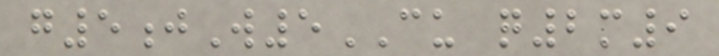g5jW5CU q2m9
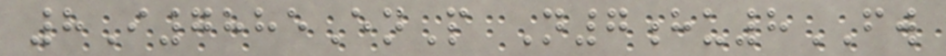8I7885EnP N7hu8FW
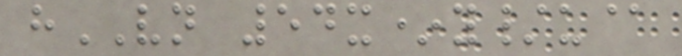hVN 54x*y/u@
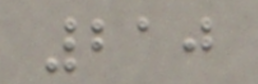210
